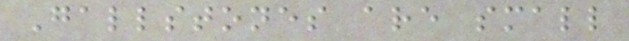Gallstones are small
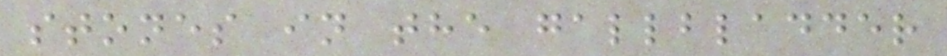stones in the gallbladder
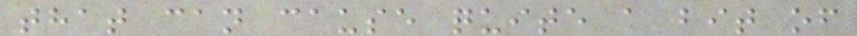that can cause quite a bit of
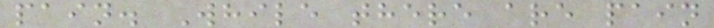pain. While there are pain
